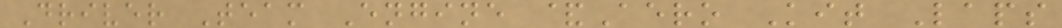Driver Team Engine &Aero Kit Laps
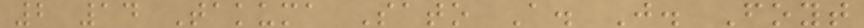2 14 Takuma Sato A. J. Foyt
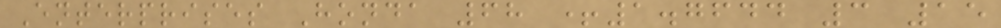Enterprises Honda 68 +1.7644 3 15
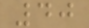40
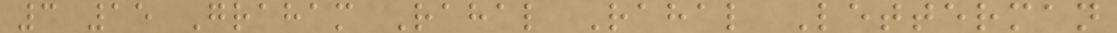3 15 Graham Rahal Rahal Letterman
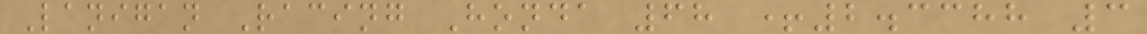Lanigan Racing Honda 68 +2.3388 3
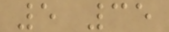5 35
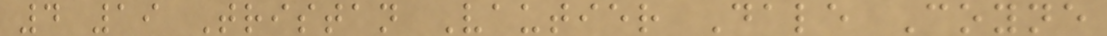4 19 Tristan Vautier Dale Coyne
